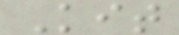Kit
